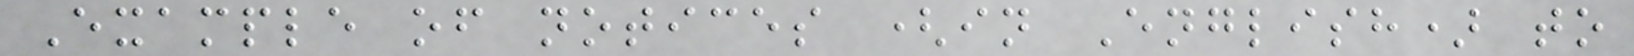Example of notices (in English) to
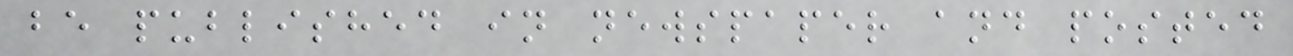be published in newspaper and posted
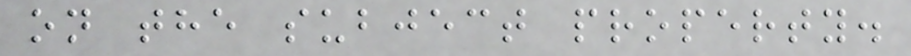on the subject property.
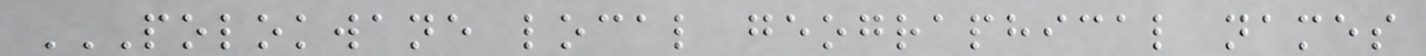POLOKWANE LOCAL GEOGRAPHICAL NAMES
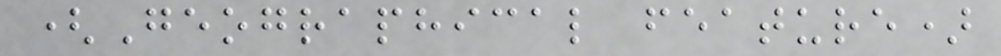(Geographical feature)
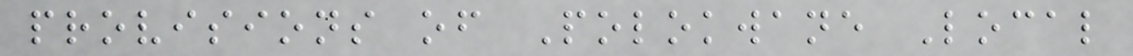provisions of Polokwane Local
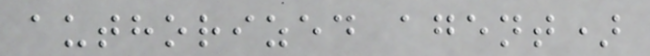authorized agent)
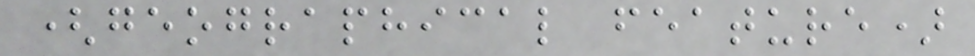(geographical feature)
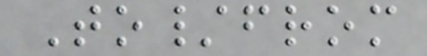To/from
